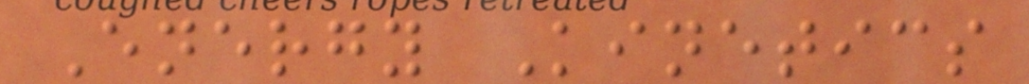Energy Kinetics
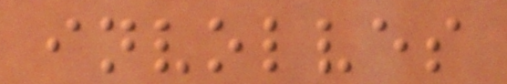involves
